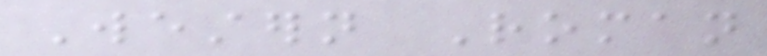Western Roman
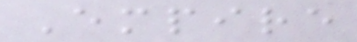Empire
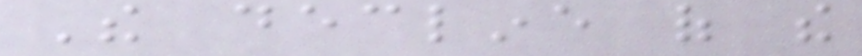The decline of the
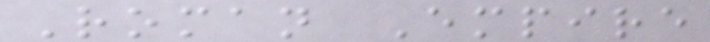Roman Empire
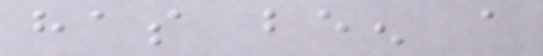has been a
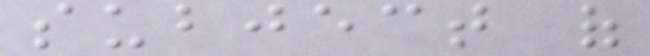subject of
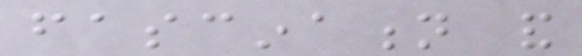fascination and
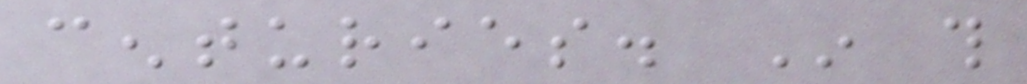centuries. In this
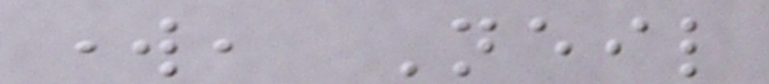work, Neil
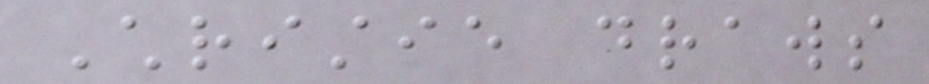Christie draws
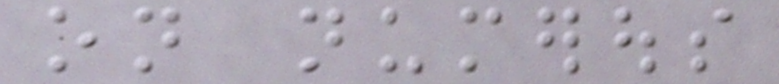on numerous
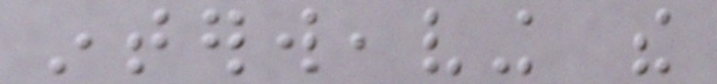interweaving the
